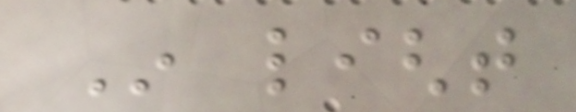In light
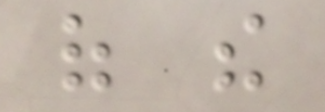of the
